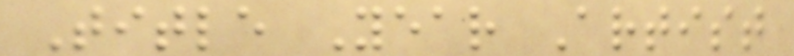Title Year Artist
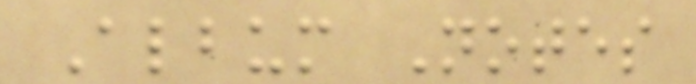Album Notes
